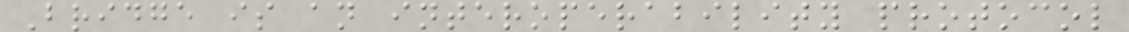Bridge is an interoperability protocol
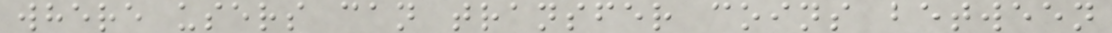where users can transfer coins between
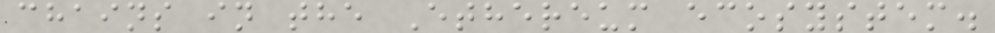chains in the Ethereum ecosystem.
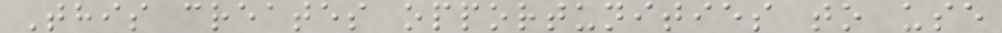This creates opportunities to use
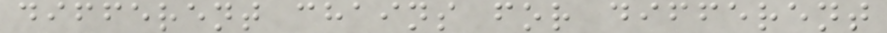different chains for different
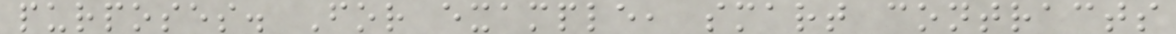purposes. For example, smart contracts
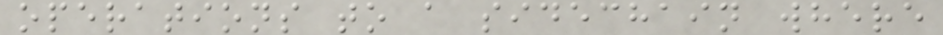operations to a sidechain where
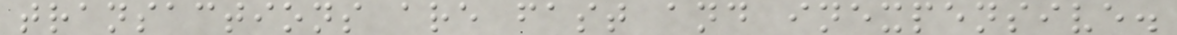transactions are fast and inexpensive.
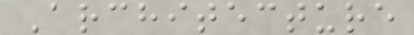Architecture
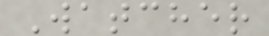Watcher
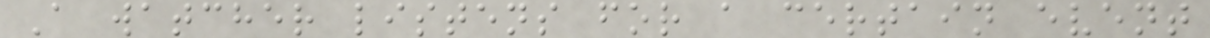A watcher listens for a certain event
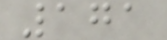171
